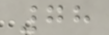78
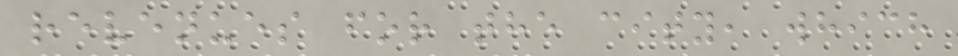revenues for the city, which
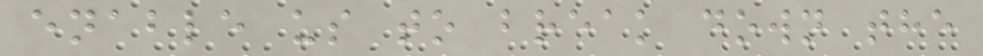enable us to break down the
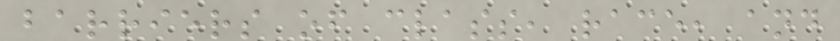barriers of class, race, and
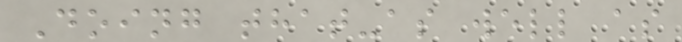Doing that-as well as
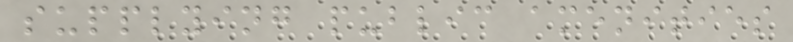supplying public amenities
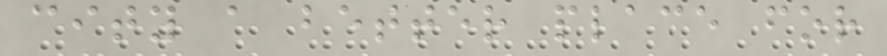city a better place for
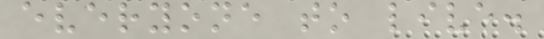everyone to live.
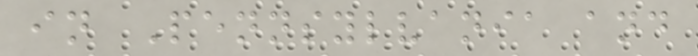in Pennsylvania and
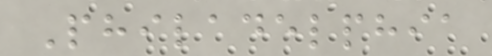Philadelphia
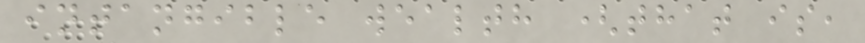intangible wealth (that is,
